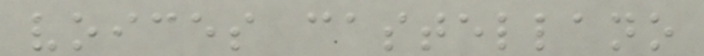voices castellano
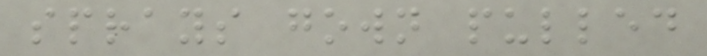sprays gown pulled
